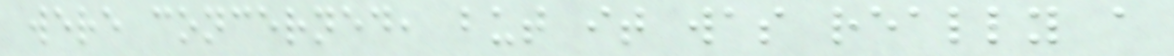were concerned, but it was really a
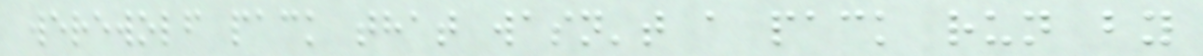werewolf pack that wasn't a pack run by
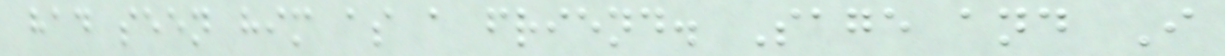had seen him as a friend. Sage and I
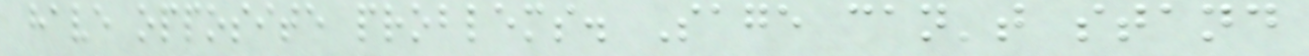have opposite problems. Sage can't stand
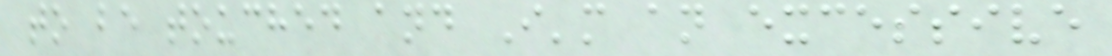to be touched and I'm an excessive
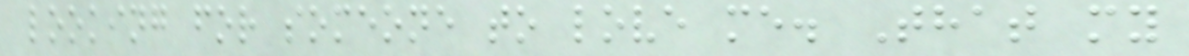looking for someone to love me. That my
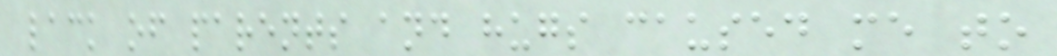lack of parents and hugs caused me to
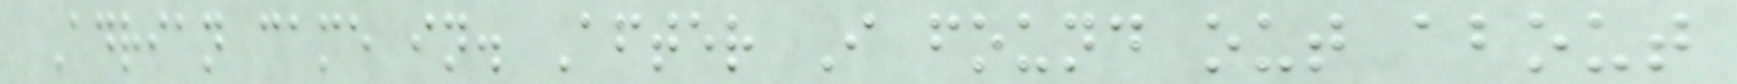Adrian came in. After I found out about
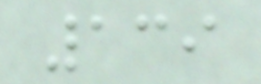139
